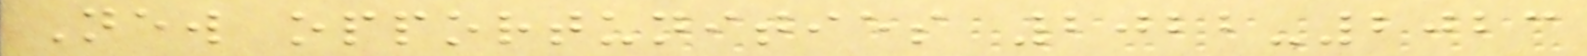New opportunities 2022-2023
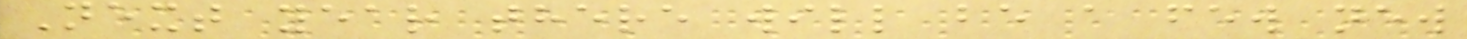Next year there will be a few new
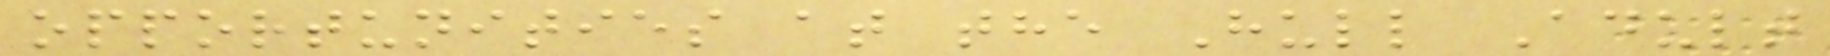opportunities at the Hull Adult
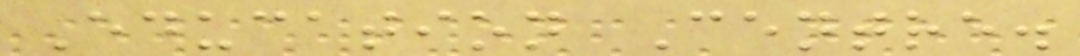Education Centre.
